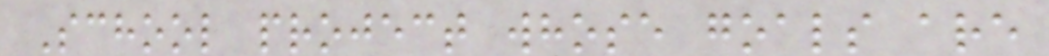School project whose goals are
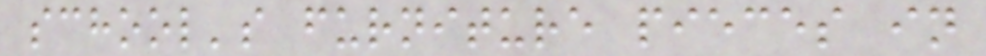school's furniture pieces in
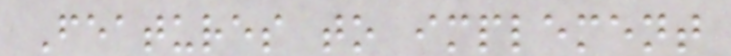Features to implement
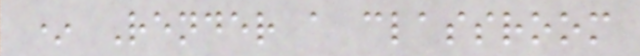* Render a classroom
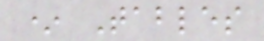* Tables
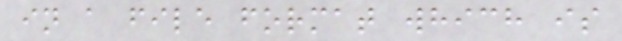in a file format which is
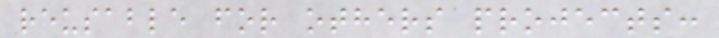reusable for others projects:
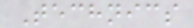Technics
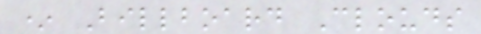* Billboard Clouds
